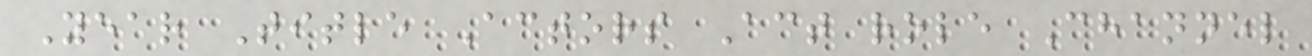Year Title Actors Act role Channel
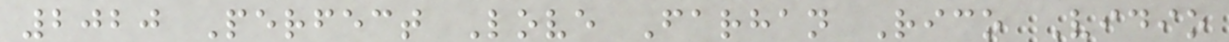2020 Perfect Love Farhan Rico Vidio
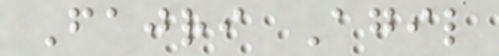Fajri Agil
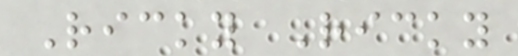Ricky Ricky
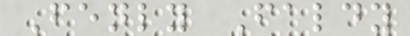Fenly Faldy
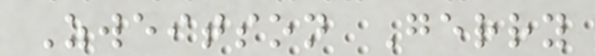Zweitson Gerry
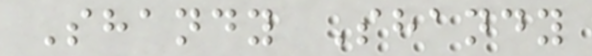Shandy Shandy
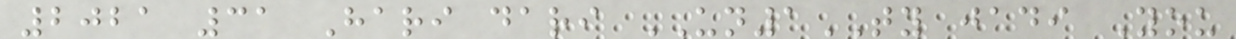2021 31 Hari dari UN1TY jadi You
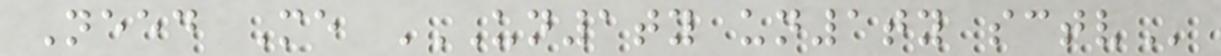Need Me UN1TY UN1TY SCTV
